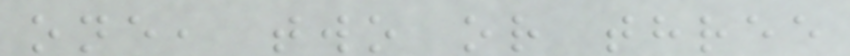one, two or three
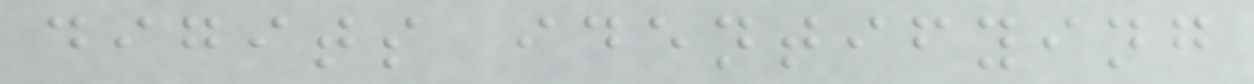digits identifying
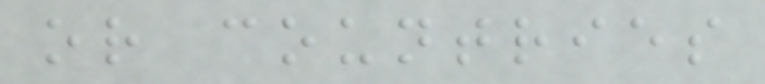or countries
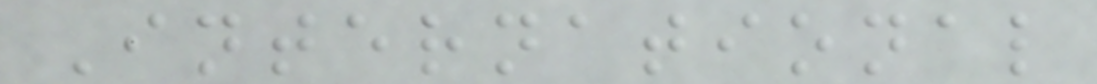International
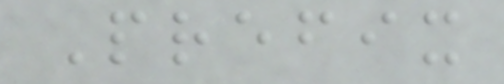Prefix
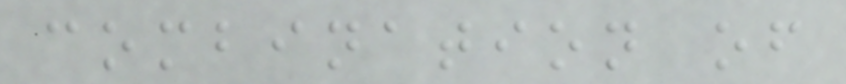combination of
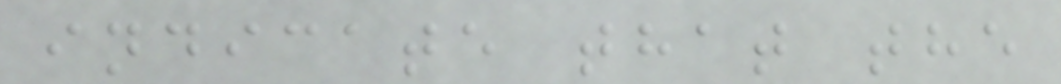indicate that the
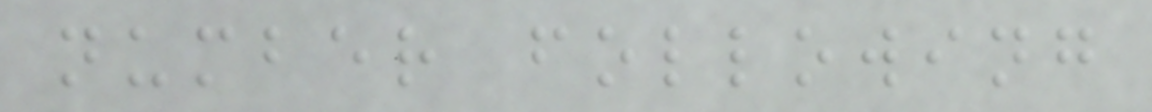number following
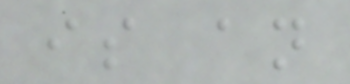is an
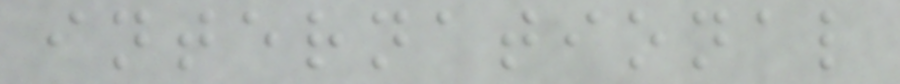international
